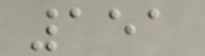151
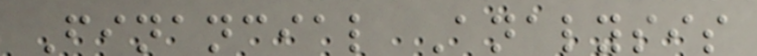Financial Analysis
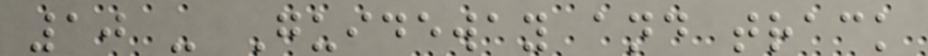10 - Guideway and track
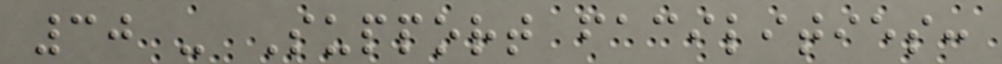30 - Support facilities:
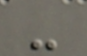-
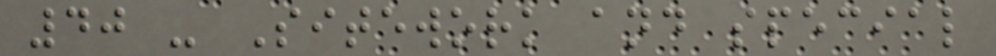40 - Sitework and special
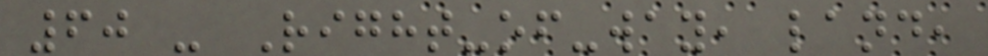60 - Right-of-way, land,
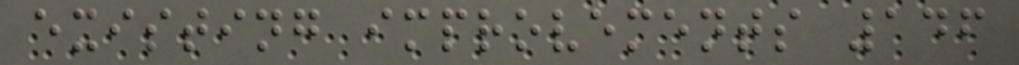existing improvements 146
